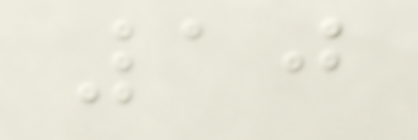10
